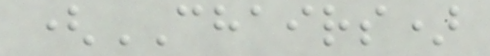(CHAIRS)
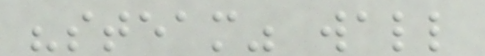"steam" wall
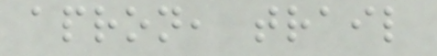apron, trail
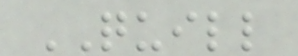QUILL
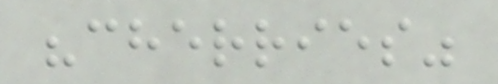"cherries"
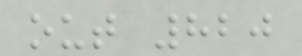out 820
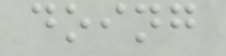doing
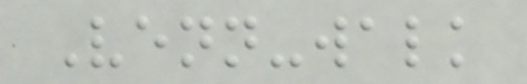Venn-walk
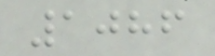1086
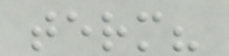term?
